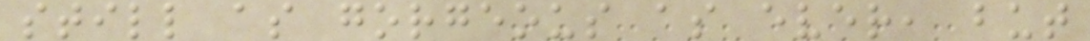still as gorgeous as ever, but
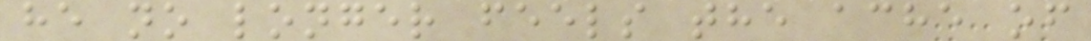he no longer feels the ache of
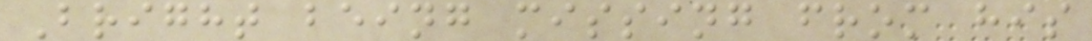Bright being missing from his
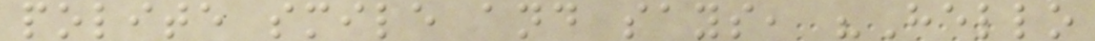polite smile and says, "Hello
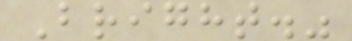Bright."
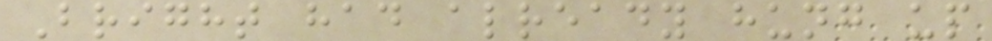Bright had already hung up
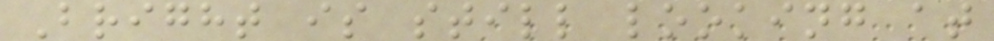Bright is still looking at
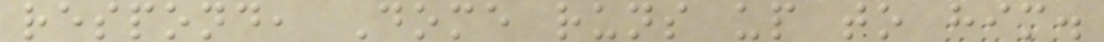respond, Dome runs up to him.
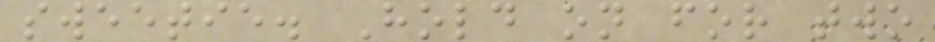sweetie. Hold on for two
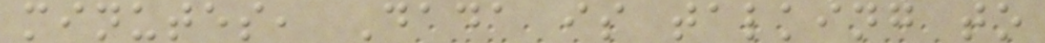minutes, Dada is talking to
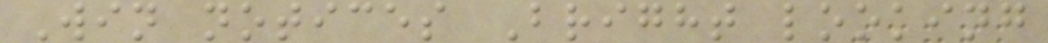Win notices Bright looking
